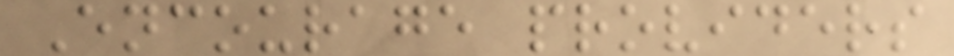Encourage providers
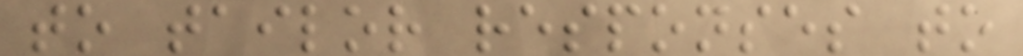to tailor responses to
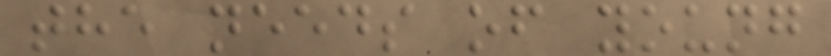the needs of young
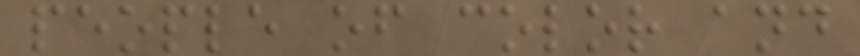people of color and
